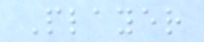Player
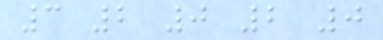3 2 0 2 0
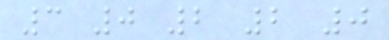3 0 2 2 0
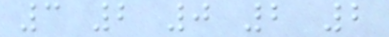3 2 0 2 2
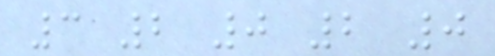3 2 0 2 0
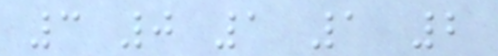3 0 1 1 2
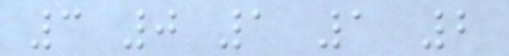3 0 1 1 2
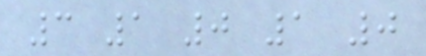3 1 0 1 0
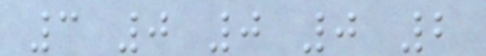3 0 0 0 2
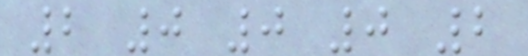2 0 0 0 2
